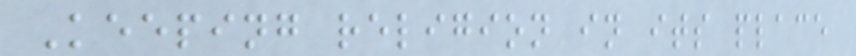Keeping religion in its place
